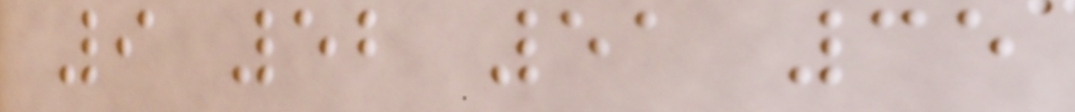9 52 51 35
